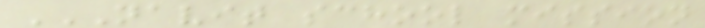NAVIT SCHOOL MISSION
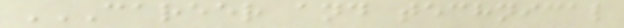CAREER AND TECHNICAL
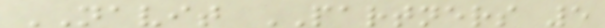NAVIT PARTNERS 5
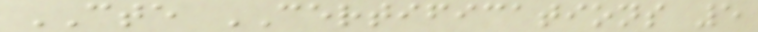CTE CERTIFICATIONS 5
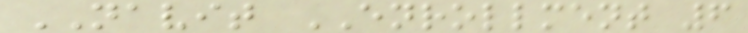NAVIT ENROLLMENT 6
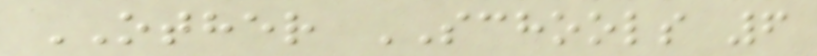OTHER SCHOOLS 6
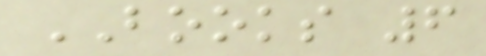BOOKS 6
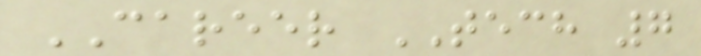CAREER TECH 7
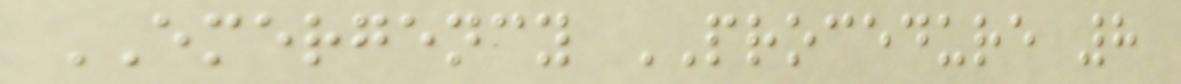EMERGENCY PROCEDURE 8
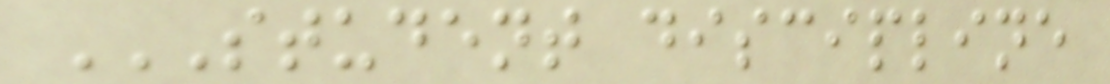STUDENT DISCIPLINE
